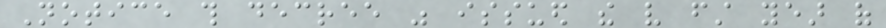Notice this decree was issued the very first year of
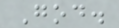God.
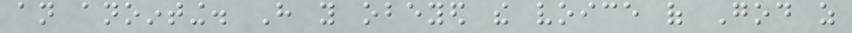an anointing. Have you obeyed the voice of God as
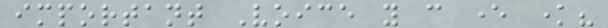important Voice you can ever know?
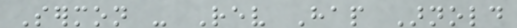Sermon - Rev Hap Arnold
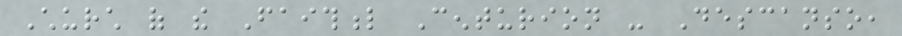Church of the Faithful Centurion - Descanso,
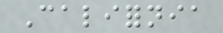California
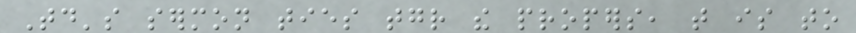Today's sermon ties together the propers, that is to
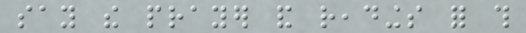say the prayer and readings for this
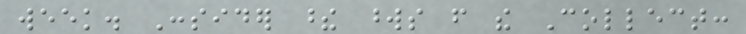week. Consider these words from the Collect:
